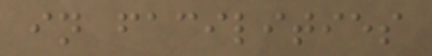in facilities
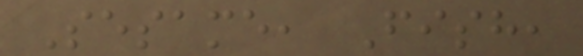Sesame, Fish,
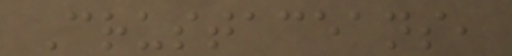Crustaceans,
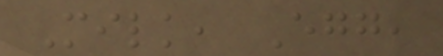Milk, Egg,
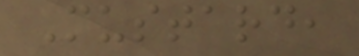Mustard,
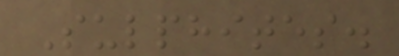Sulphites.
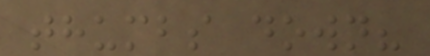thumbs down?
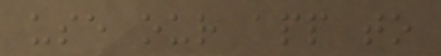use our app to
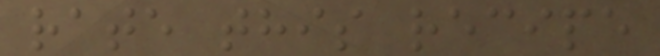rate this recipe
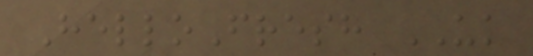HelloFresh UK
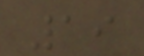19
